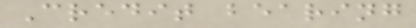Credit bearing
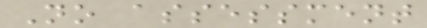No assessment
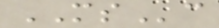MSc
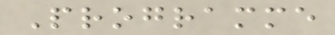Programme
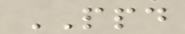PPD
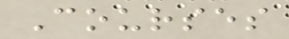Courses
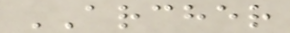ARCHER
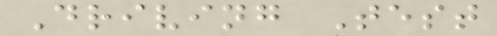Driving Test
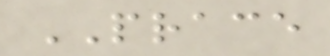PRACE
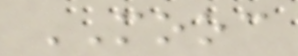MOOC
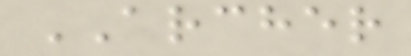ARCHER
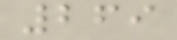269
